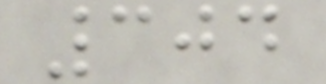304
